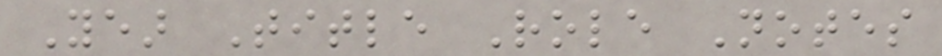Year Title Role Notes
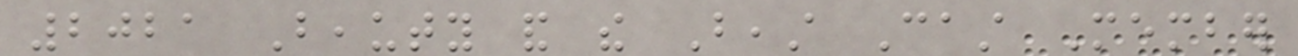2021 Beauty and the Beast Cast Member
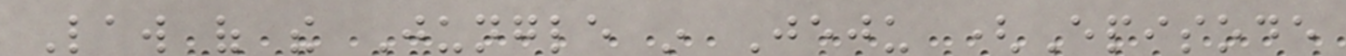Law of the Jungle in Jeju (Episode
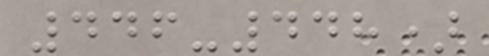446-448)
